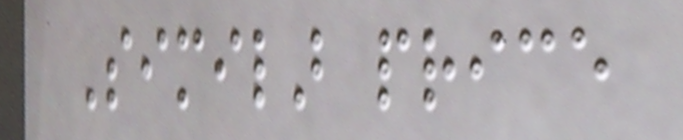Similar price
